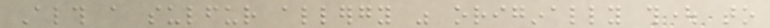Although a sulfur allergy was originally thought to
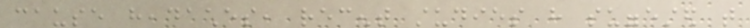cause headaches, recent studies have suggested that
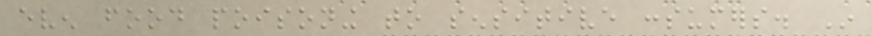even food poisoning to sensitive consumers. In
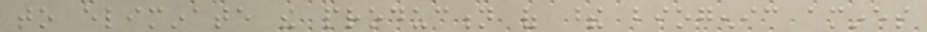to eliminate the production of these biogenic amines
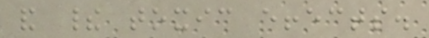and their toxic effects.
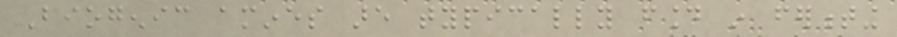Biogenic amines are typically found in fermenting
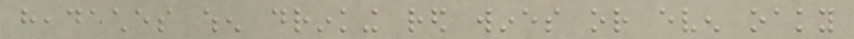headaches when drinking red wines or even oaky
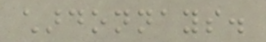chardonnays.
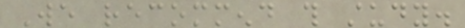We recommend this study.
